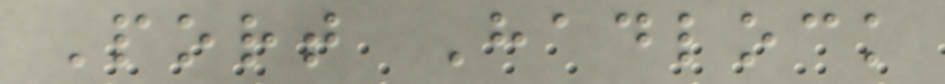Port Hadlock
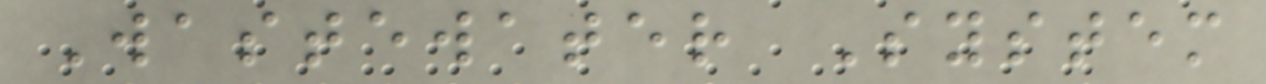Wastewater System
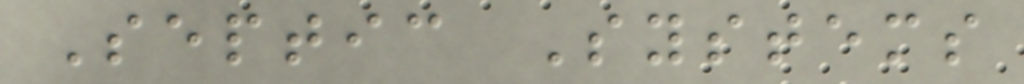Septic Systems
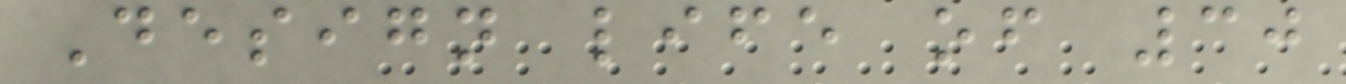Design life of 30
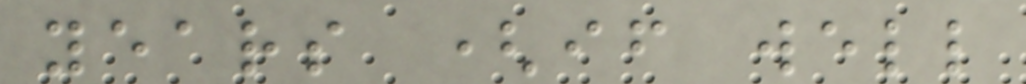years (if well
